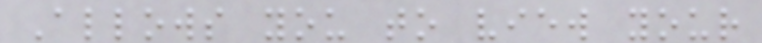Allows you to view your
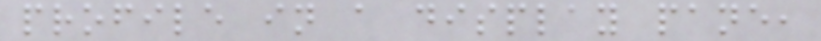profile in a display pane,
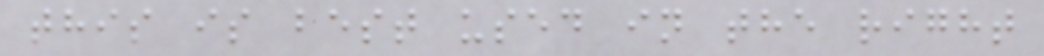this is best used in the right
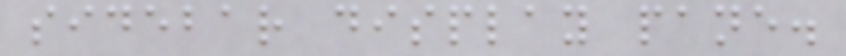sidebar display pane.
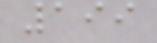199
